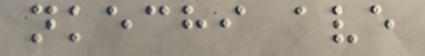nkechi ave
